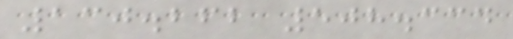130.262 508.334
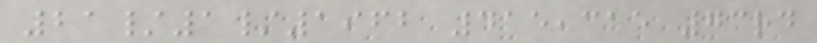21/1/1962 415,315 73rd
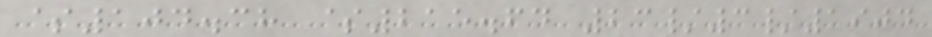$104.38 $215.64 23/3/1904
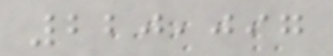220,097
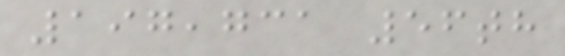197,731 56th
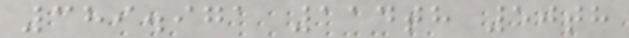389.971 114th 50th
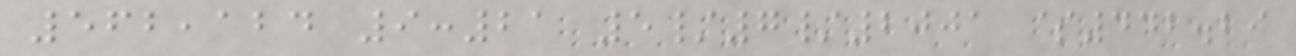562,124 9:21 5/7/2001 $442.29
